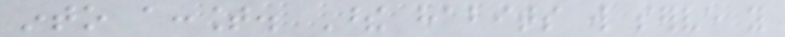into account. These habits will serve you
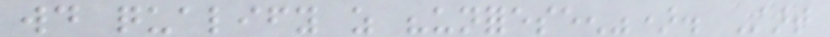would qualify as "unforeseen"). Start
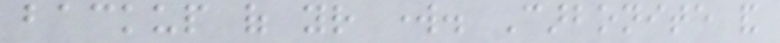backup of your work. Carbonite and
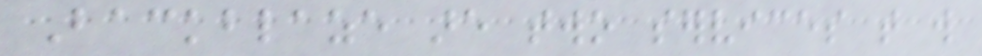Backblaze are two services that will
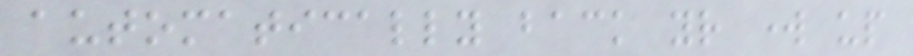automatically back your work up
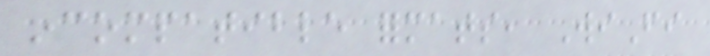incompatible formats, WiFi
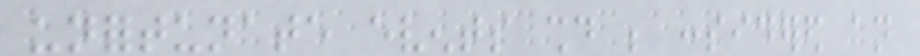unfortunate events should be considered an
